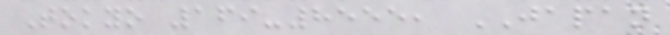Tokyo 169-8555, JAPAN
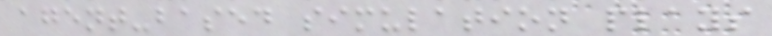agent-based simulation plays
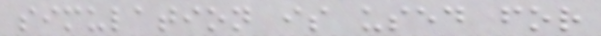simulation is used for
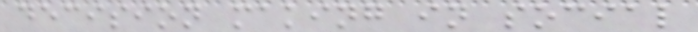decision making in social
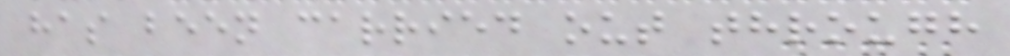has been carried out through
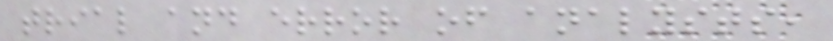trial and error of analysts,
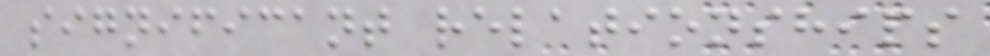significant relationships
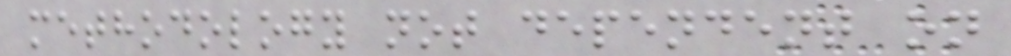methodology not dependent on
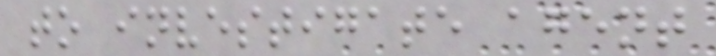to investigate agent
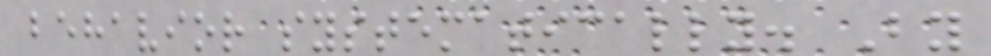behavior systematically. By
